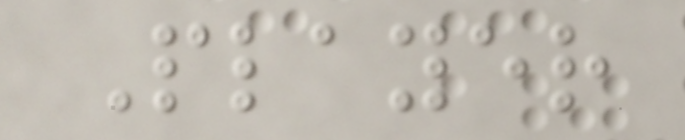Player
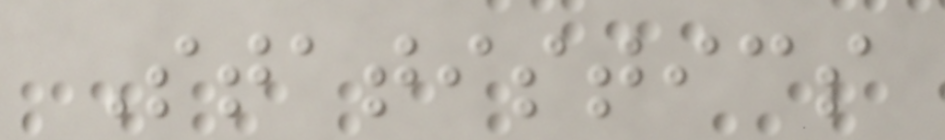Statistics
